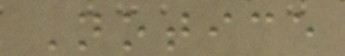Notice
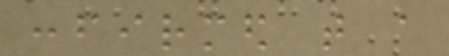confirmed that a
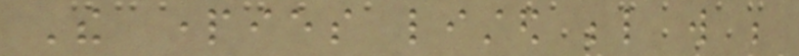The parties listed below will be
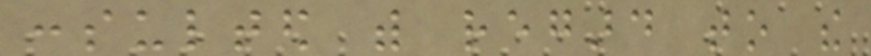consulted with regard to the
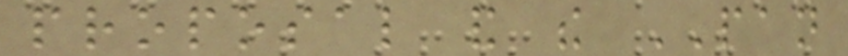proposal and the PAN
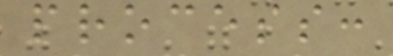process:
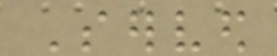Served
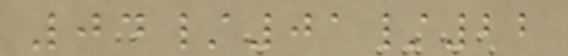04/01/22
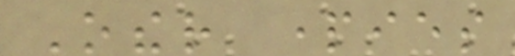Other parties
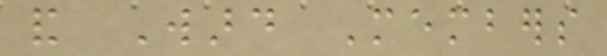and Ward Members
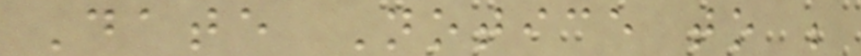Date Notice to be
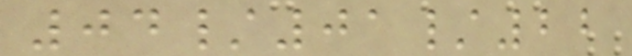04/01/22
